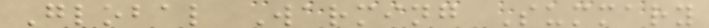Global Warming Summary
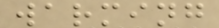warming
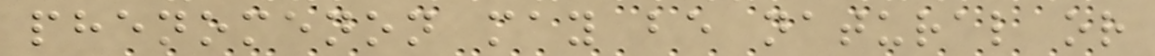phenomenon may be natural or
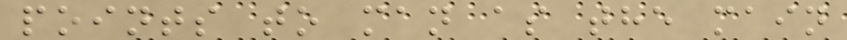points to man as the main
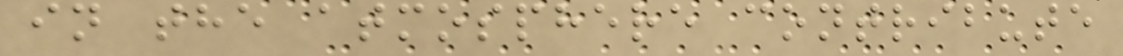in the atmosphere contribute
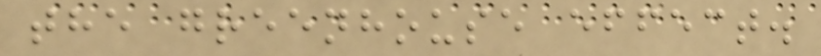the greenhouse effect.
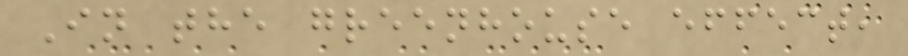In the greenhouse effect,
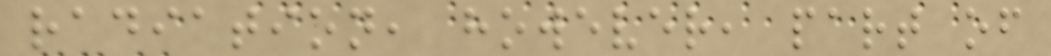radiation, however, part of
